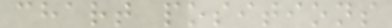chart positions
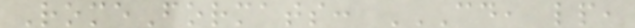RomeFormats: CD, LP,
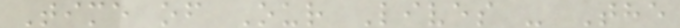Time of Our Lives - The
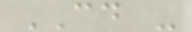CD -
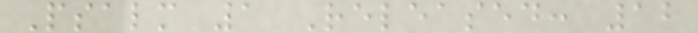Psalm 1 Released: 12
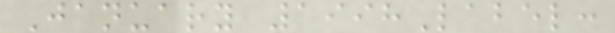January 1998Label:
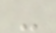-
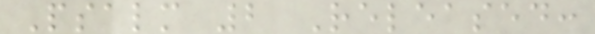Psalm 2 Released:
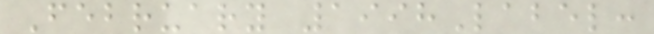February 1998Label:
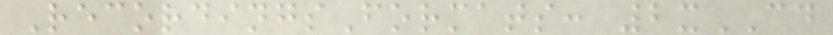RecordingsFormats: 2xCD
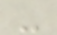-
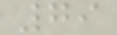79
